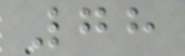78
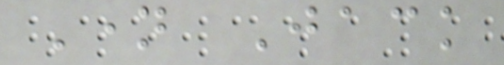Name Jack
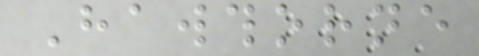Hawthorne
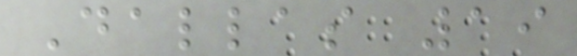Dallas 19
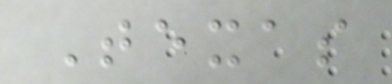Texas
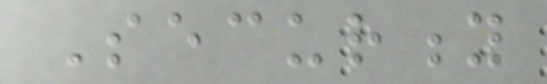Security
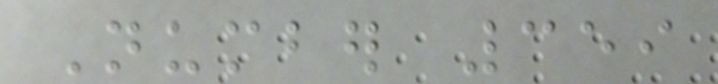Number 359
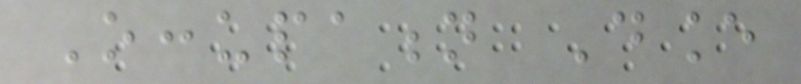Occupation Dance
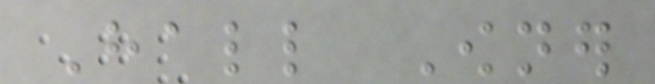Hall Owner
